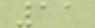11
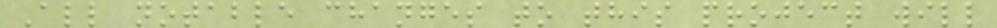All notable changes to this project will
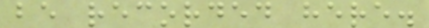be recorded here.
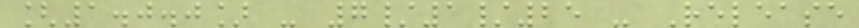[1.0.0] - 7/1/25 - Release
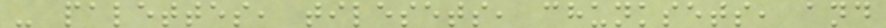- palettes, tilesets, chunksets, and
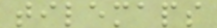tilemaps
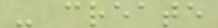- create
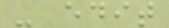- edit
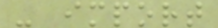- import
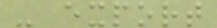- export
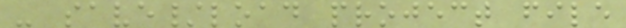- save/load project file
